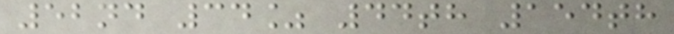52nd 34% 44th 154th
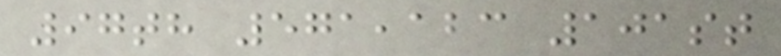97th 571,123 101st
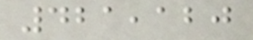421,120
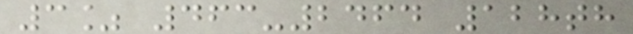3% 463-2464 128th
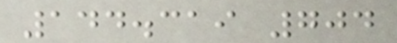144.319 704
